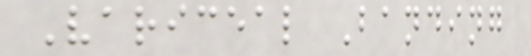Variceal Banding
